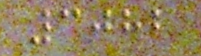3082
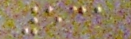531
